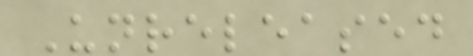Unreleased
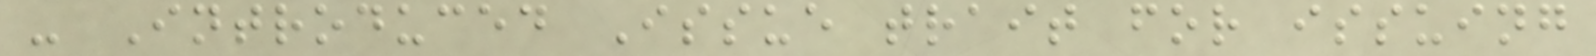- Introduced Issue trait for issuing
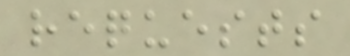requests
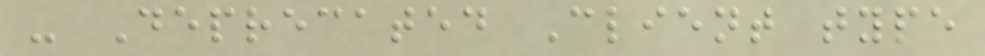- Deprecated Client type
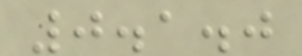0.1.0
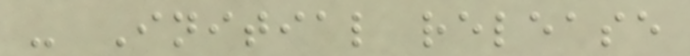- Initial release
